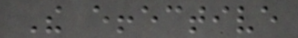The effective
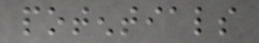potentials
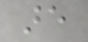are
